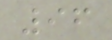96
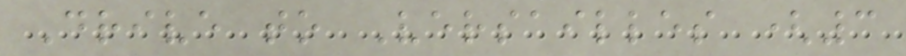Drive to Versailles (3
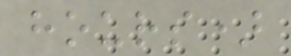hours)
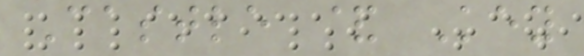Castle & Key
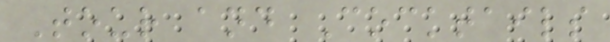Tour and Cocktails
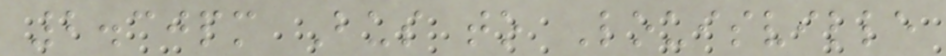2.30pm Bus to Louisville
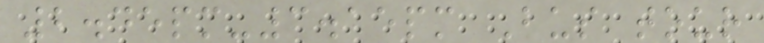2.45pm-3.15pm Bus tour
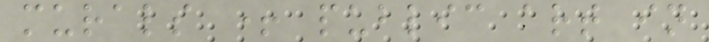murals + public art in
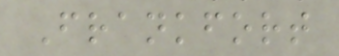Frankfort
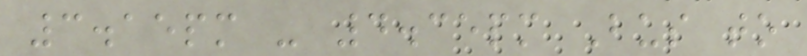3.15pm - 4.35pm Bus to
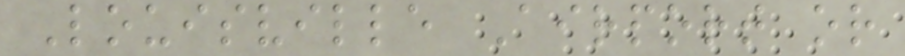Louisville Airport or
